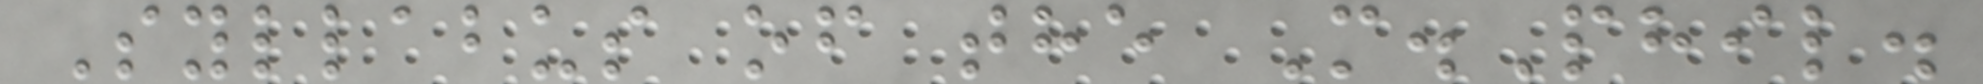Syllabus of the M.Phil.
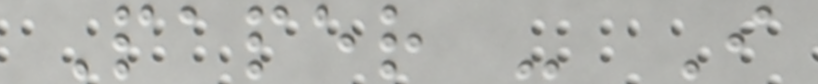Paper - I
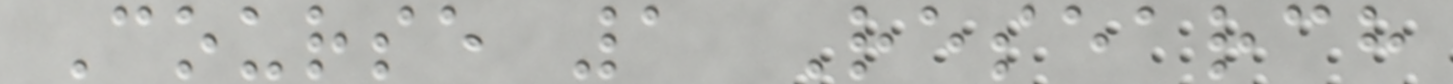Course 1 Research
